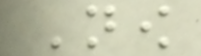Now
